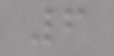6
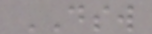DSW
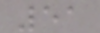51
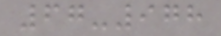67-978
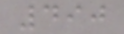490
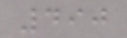490
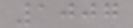1007
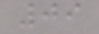09
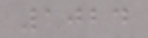1024
